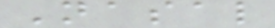Nasal
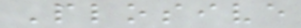Plosive
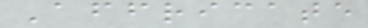Affricate
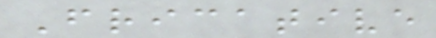Fricative
